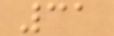31
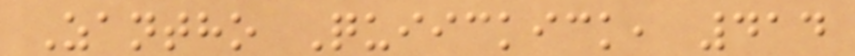Zantho Quiickick, 414
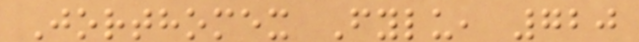Jorthomex Fylu, 720
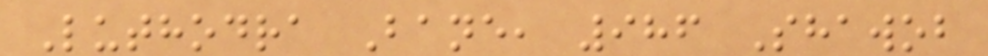Luthodra Bane, 986 Shawob
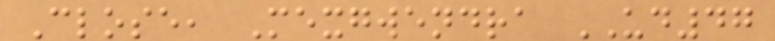Close, Mexgwendra UD47
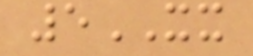5XX
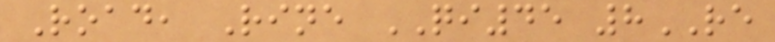Road, Rine QI45 8RE
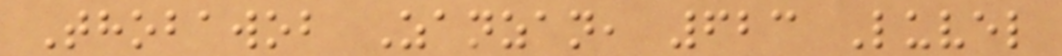Thobawob Zanzan, 623 Luvel
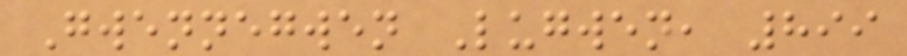Gwennegwen Lugwen, 899
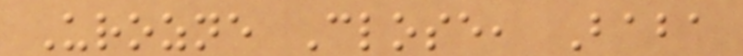Urozne Close, Baba
